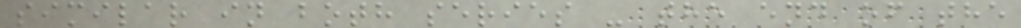similar in both series - the end of the
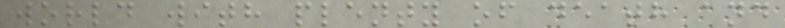world with plenty of death and
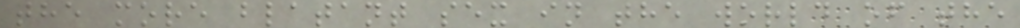the more blatant sex in the world of the
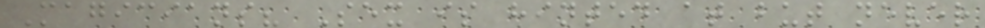Magicians? Sex is hinted at but never
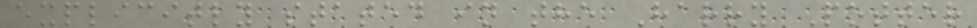explicitly stated in the Harry Potter
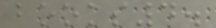books4.
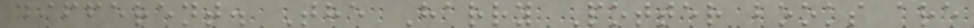different. The Harry Potter books are
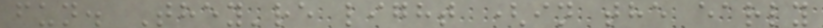fun. They're light (in the early
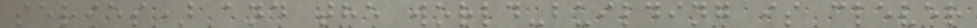series) and the world-building is clever
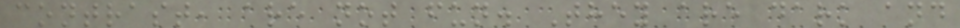contrast, are not fun. They are dark and
